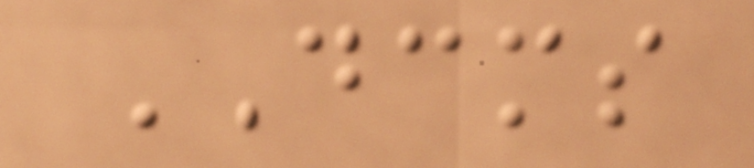DCMS
